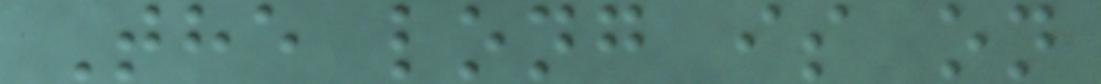The long is on
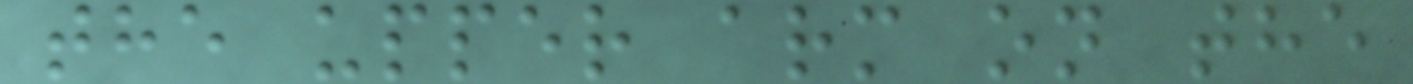the upper arm on the
